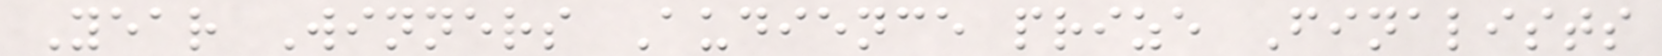Year Winners Audience prize Finalists
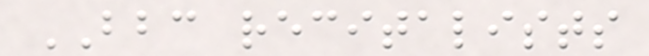BBC recitalists
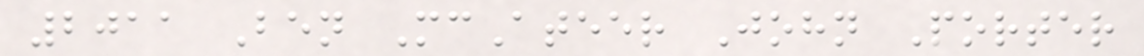2011 Ben McAteer John Porter
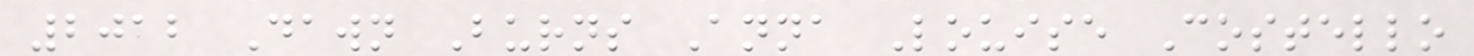2012 Dawn Burns Anna Louise Costello
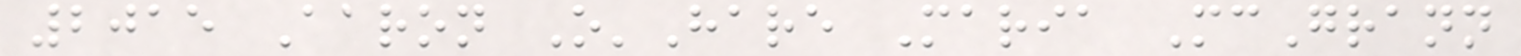2015 Aaron O'Hare Maria McGrann
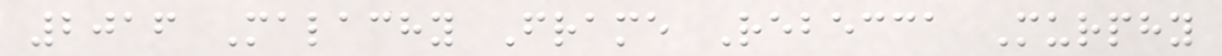2016 Malachy Frame Rebecca Murphy
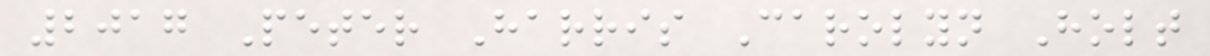2017 Peter Harris Carolyn Holt
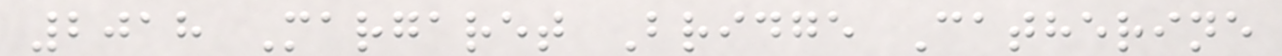2018 Margaret Bridge Catherine
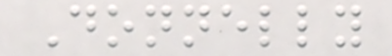Donnelly
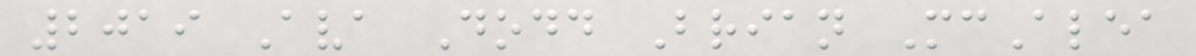2019 Ava Dodd Brian McAlea
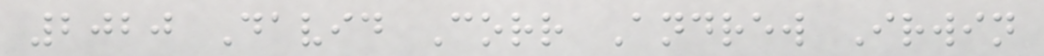2020 David Corr Andrew Irwin
